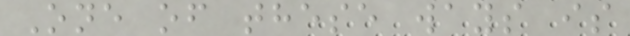One of these ways is
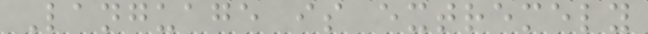Language is extremely
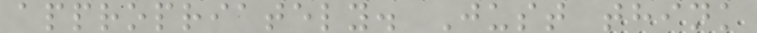appropriately. Just think
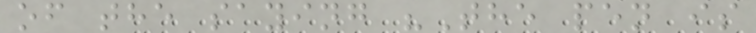of the saying "The pen is
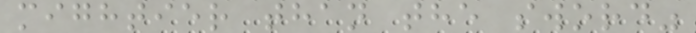mightier than the sword"
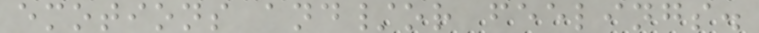emotions and/or feelings.
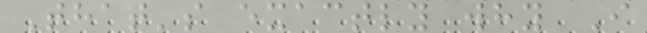That's exactly why I
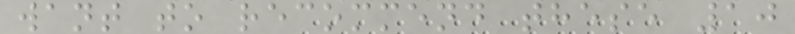want to recommend these 10
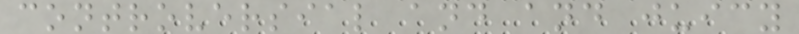controversial and and juicy
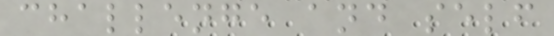challenge and self
